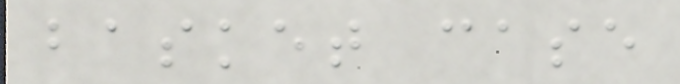basket case
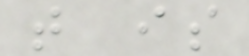that is
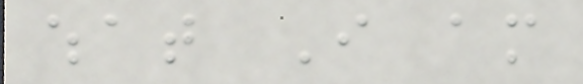what I am
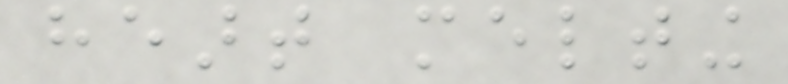heart melting
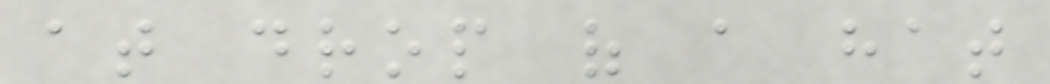at drop of a hat
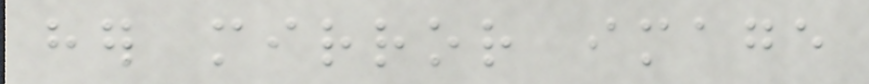her mirror image
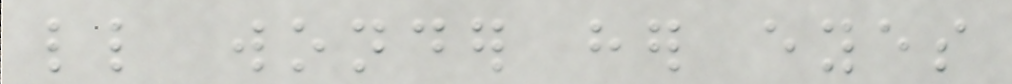little wonder her eyes
